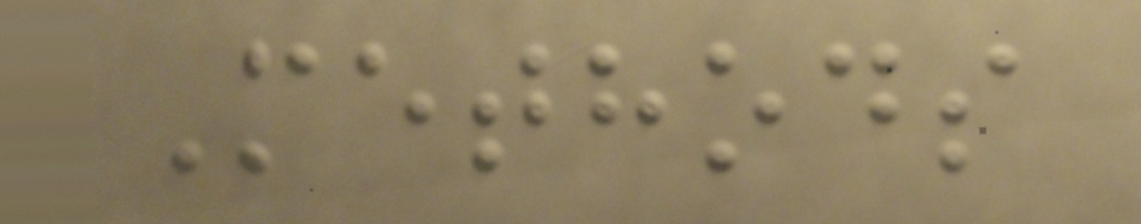Methods
